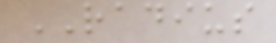RADIUS
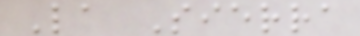La Sierra
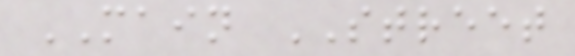MAIN STREET
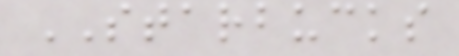STARBUCKS
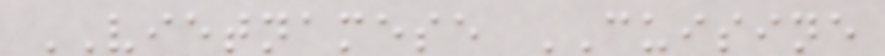VIETNAMESE CUISINE
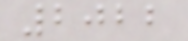2022
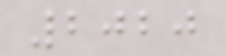2020
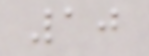10
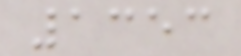1353
